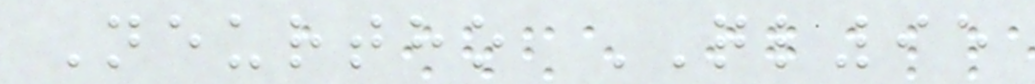Neurtho QL95
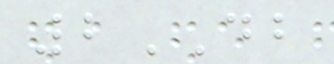2DB
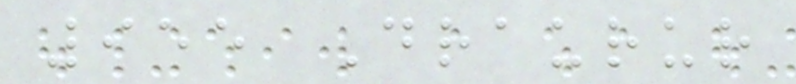955 Draurur
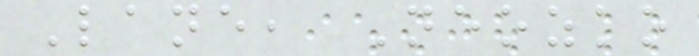Lane, Neozko
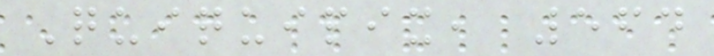Quiquipix, 564
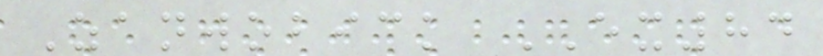Zanwobick EX84
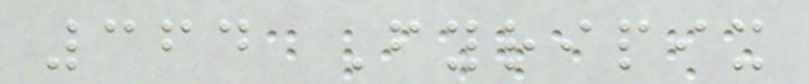364 Fyripix
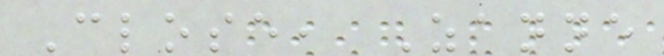Close, Zanne
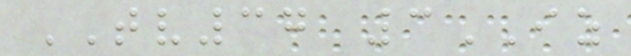TV37 3IZ
